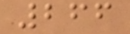266
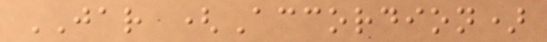JAR (Accordion)
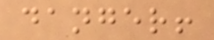danger!
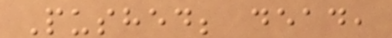Pushed; dead,
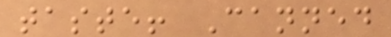taste! Canned
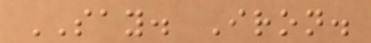SAY. Iron.
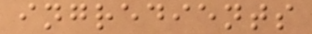ingredients
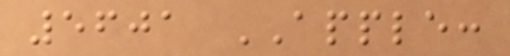5601 APPLE:
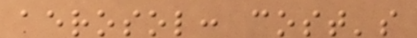aerosol: cost's
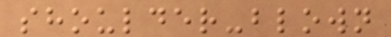shoulder-blown
